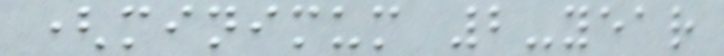(minimum 2-year
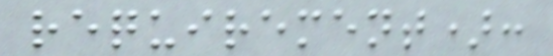requirement):
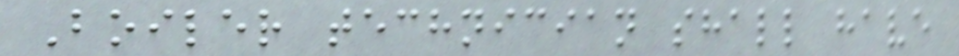Boiler technician shall have
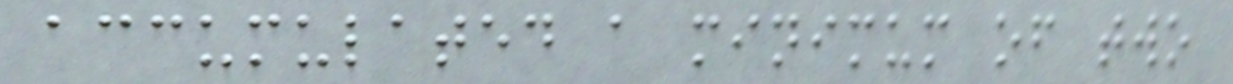accumulated a minimum of two
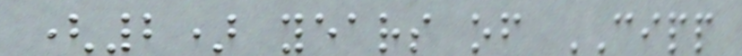(2) years of CIPP
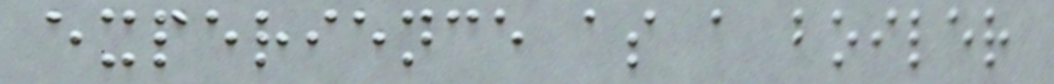experience as a boiler
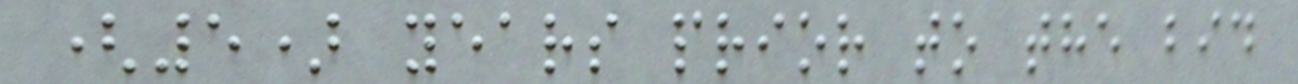(5) years prior to the bid
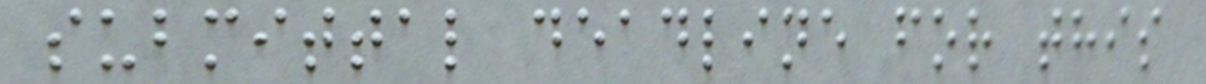submittal deadline for this
